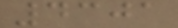4301
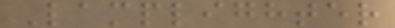Lamplighter
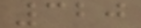320
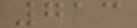713
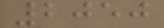2050
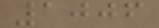1006
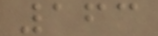163
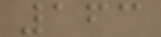163
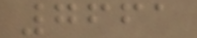7661
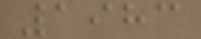1983
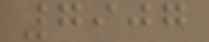7907
